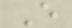E
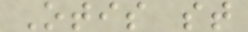Otis st
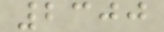2300
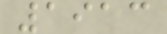1913
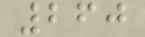260
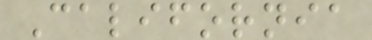California
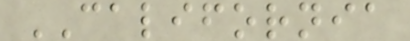CALIFORNIA
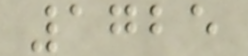1725
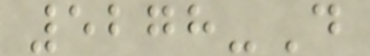5278-D
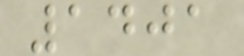1401
